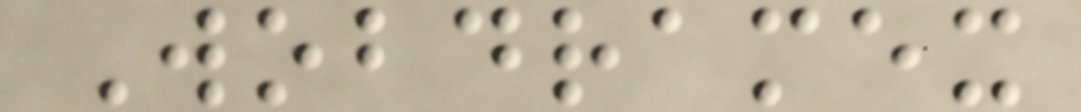Wobdramex
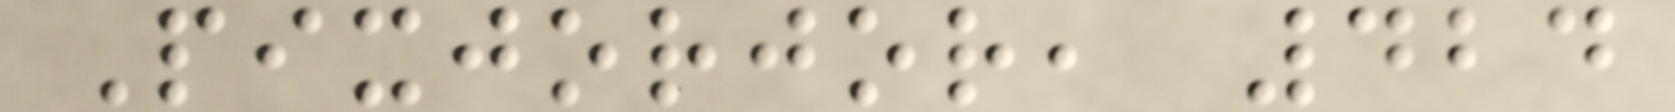Pixjorjor, 424
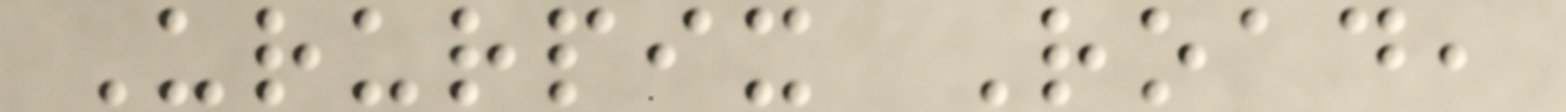Ururpix Road,
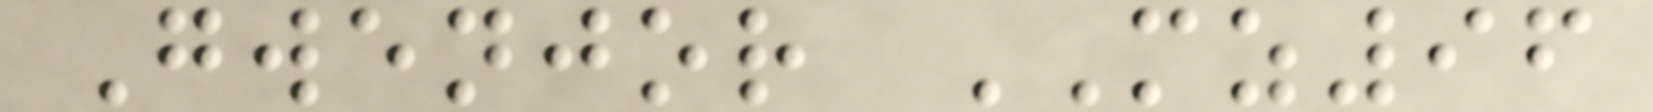Gwenjor MZ96
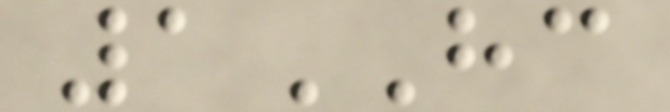1HC
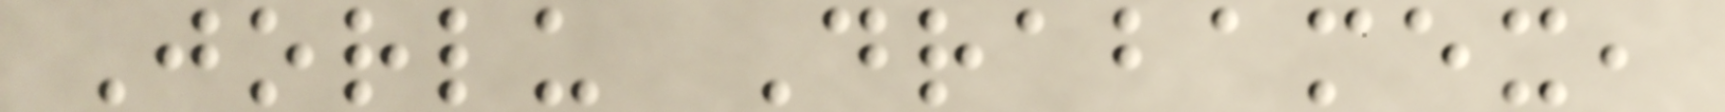Jorlu Drabamex,
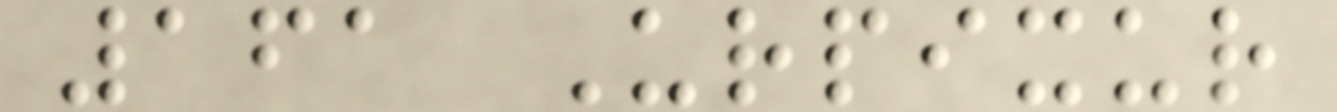161 Urpixur
